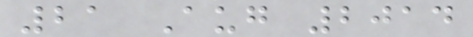21 Aug 2014
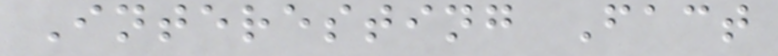Interesting Fact
